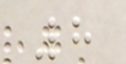8
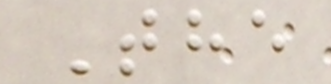The
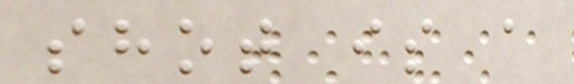shot is a
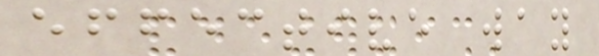effective way
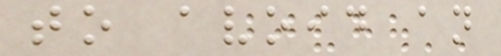to avoid an
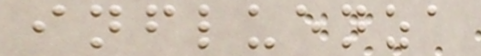influenza
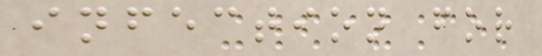infection for
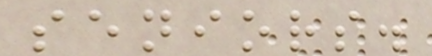seniors.
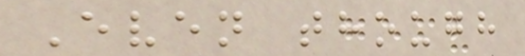Even though
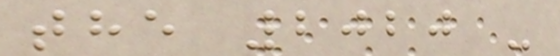the 2020 -
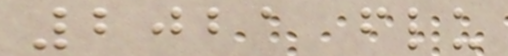2021 flu
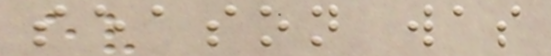season was
